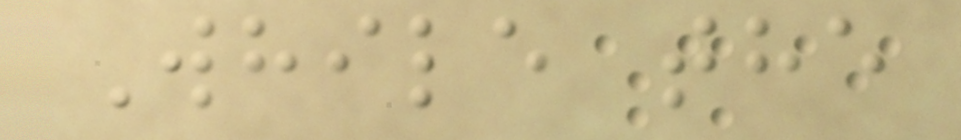While the
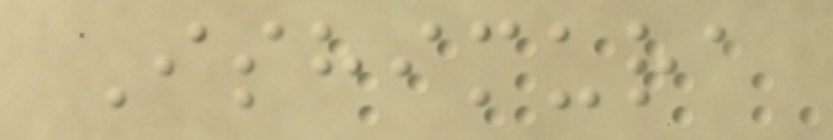Ishimura
